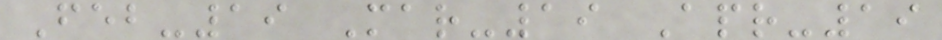Feb-19 Mar-19 Apr-19
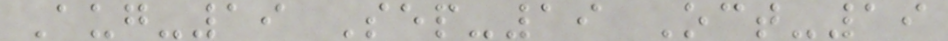Aug-19 Sep-19 Oct-19
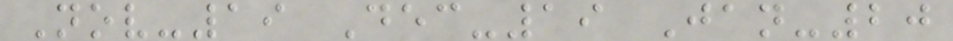Nov-19 Dec-19 Jan-20
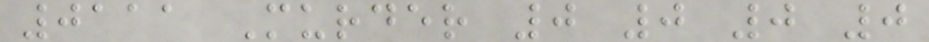0111 Murder 0 0 0 0
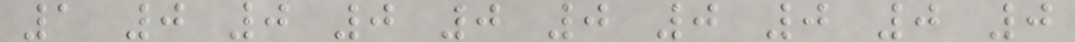1 0 0 0 0 0 0 0 0 0
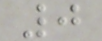0
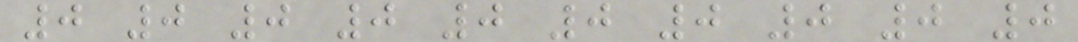0 0 0 0 0 0 0 0 0 0
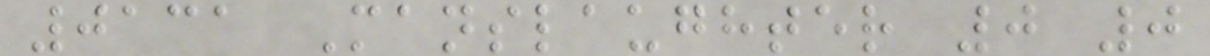0131 Manslaughter 0 0
